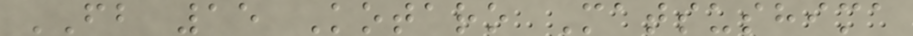FB 15 Kotaro Matsushima
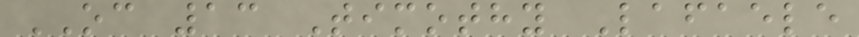OC 13 Timothy Lafaele
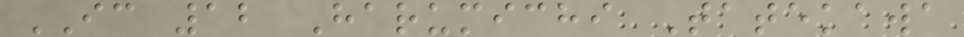IC 12 Harumichi Tatekawa
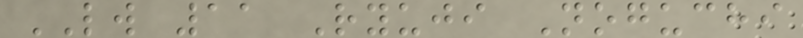LW 11 Ryuji Noguchi
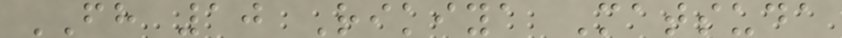FH 10 Rikiya Matsuda
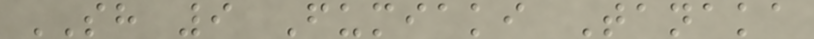SH 9 Fumiaki Tanaka
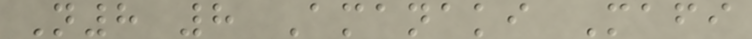N8 8 Amanaki Mafi
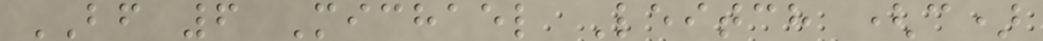BF 6 Michael Leitch (c)
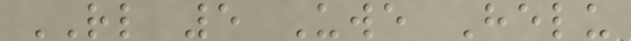RL 5 Uwe Helu
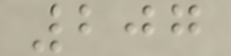207
